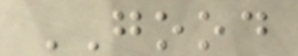GOOD
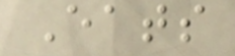Eats
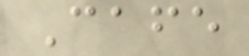Cafe
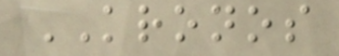KRONOS
